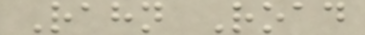Rahn Road
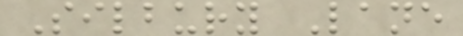Silbury Lane
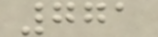771
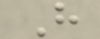H
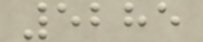5285
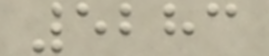5283
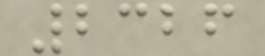2326
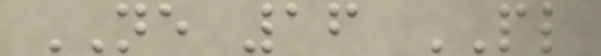NE 16 PL
